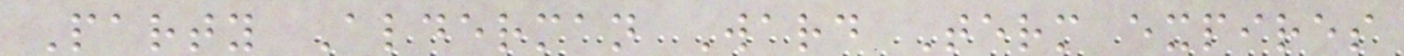Party Alderman Ward Term expires
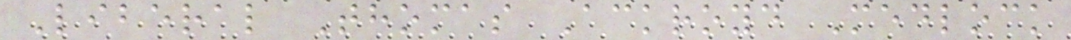Liberal Thomas Ackroyd Medlock
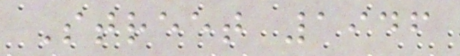Street 1946
